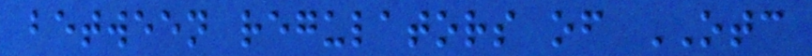between regulators of OTC
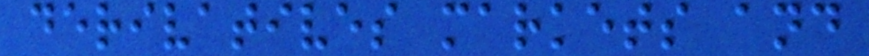derivatives markets and
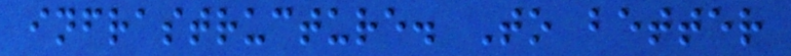infrastructure. To better
